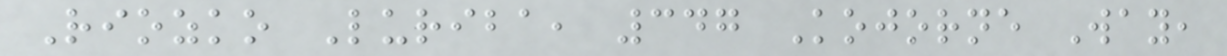Riozko Luriba, 347 Kojorne Way,
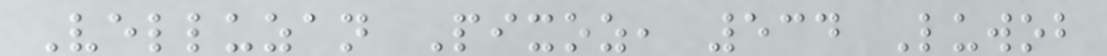Velluzan Pixoz, 534 Luwob
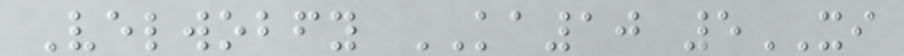Velwobfy KA10 5XI
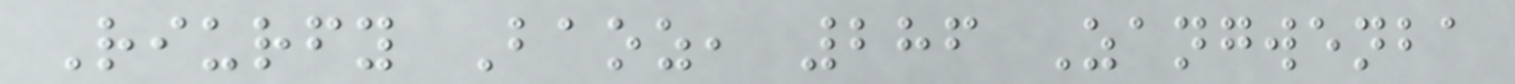Riurfy Baoz, 286 Zangwenba
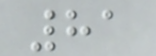81
